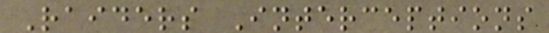Raiders Interceptions
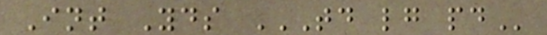Int Yds TD LG PD
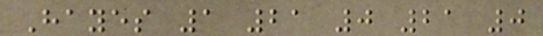Hayes 1 21 0 21 0
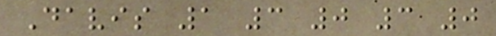Davis 1 3 0 3 0
